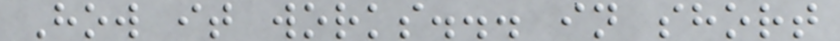How it works... in short
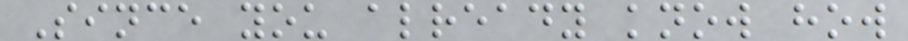Since you already know how
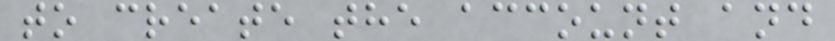to create the account and
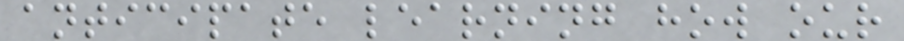anticipate learning how our
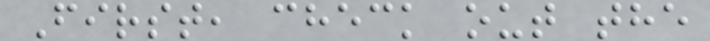First, check out the
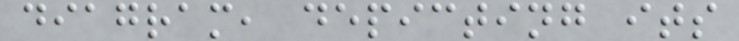diagram, depicting its
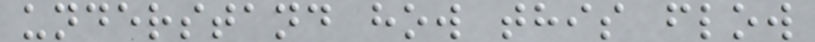understand how this flow
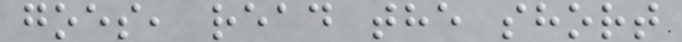goes, read the short
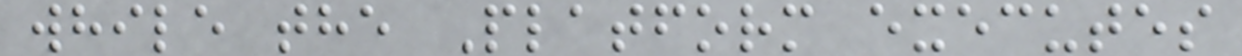while the Platform executes
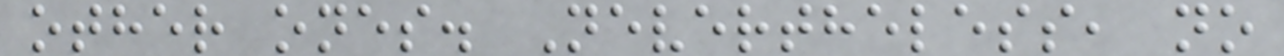other ones. Nevertheless, no
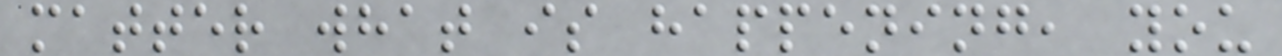matter what is happening, you
